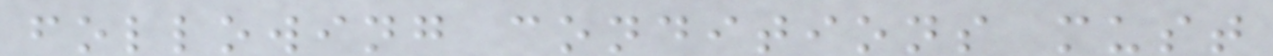following conditions must
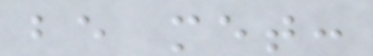be met:
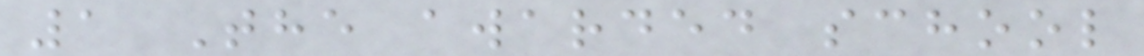1 The awarded school
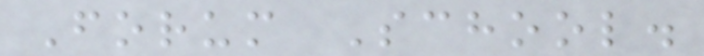Forum School.
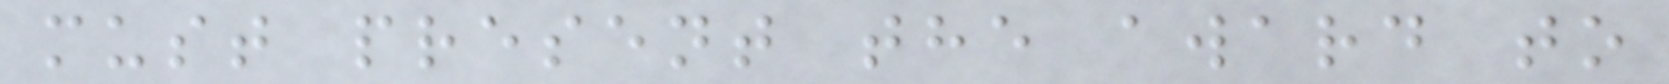must present the award to
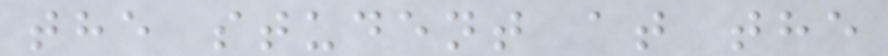the student at the
